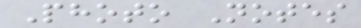Photo Notes
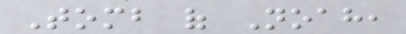Tomb of Noah,
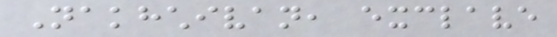Nakhchivan, exclave
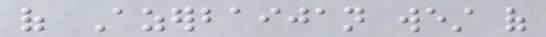of Azerbaijan west of
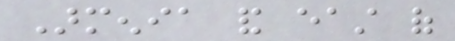Armenia and east of
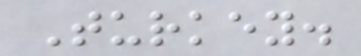Turkey.
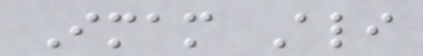Imam Ali
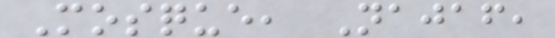Mosque, Najaf,
